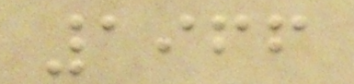1966
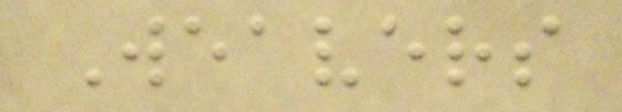Weavers
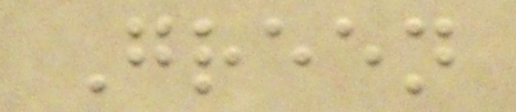Green
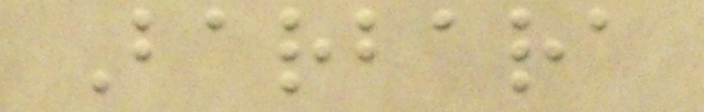Barbara
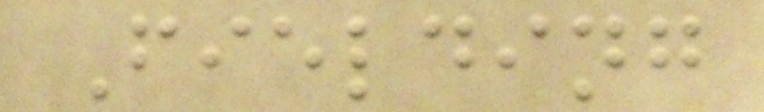Fielding
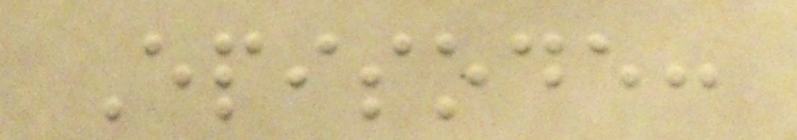Episode:
